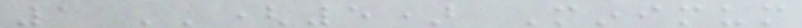1 ''(5) Minimum
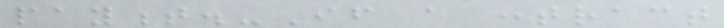payment.-If a contract
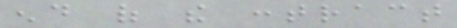end of the contract
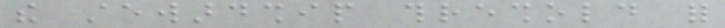the stewardship threshold for
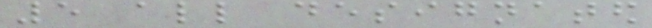5 all designated
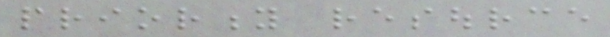priority resource
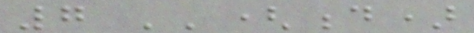7 ''(d)
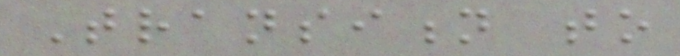Transition to
